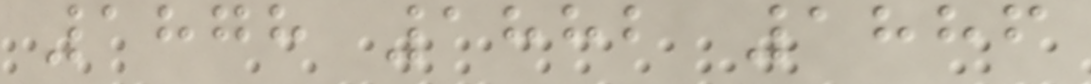1878 1882 1886
